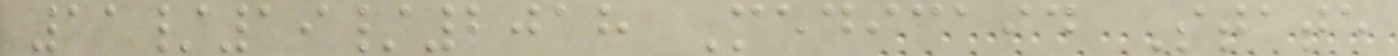11/19/2018 Medicaid State
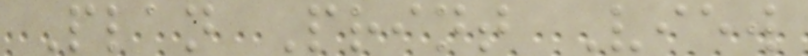Plan Print View
